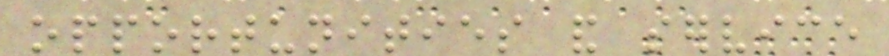opportunities and service
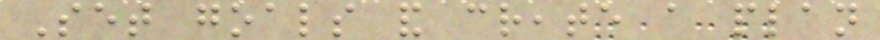Set goals and create a plan
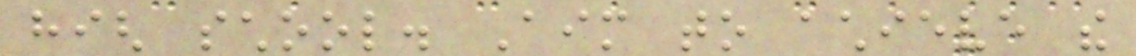high school. Aim to achieve the
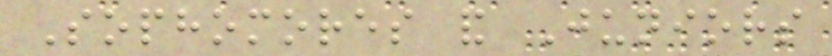Sophomores and Juniors
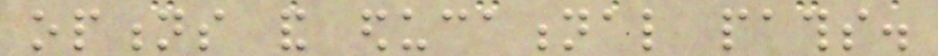options and educational paths.
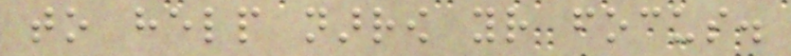to help narrow your focus.
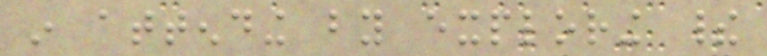in attending by exploring their
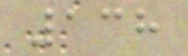138
